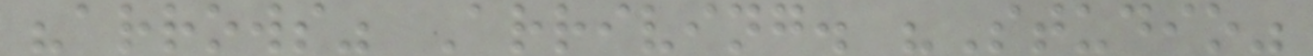"arrows" Arriving. "Studio"
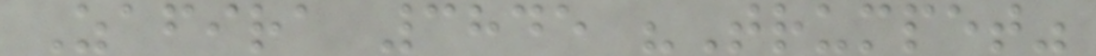Zafira 3845 "Trumpet"
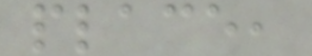place,
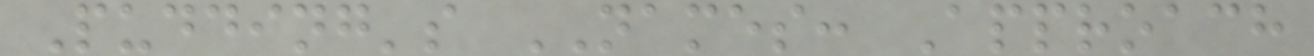Pudding's NAMES: Approach
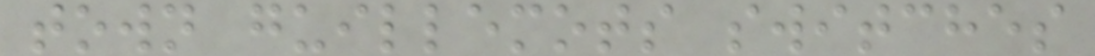town guillemots switches
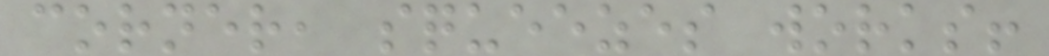corner, squeezes works!
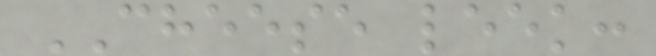CHEESE leek:
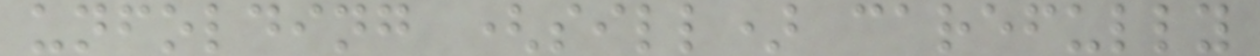unfolding (sill) carefully
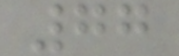77
